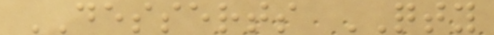DESSERTS QTY
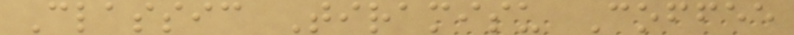Classic Tiramisu Coffee
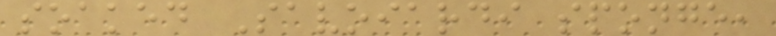soaked Savoiardi sponge,
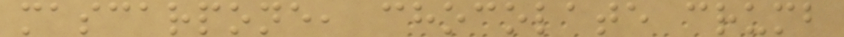mascarpone, chocolate crumb
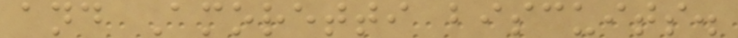and Amoretti biscuits.
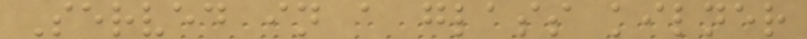Served in a glass kilner
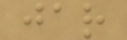jar
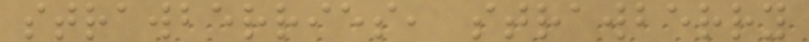strawberries, strawberry
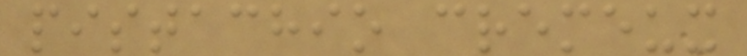pistachio cremeux
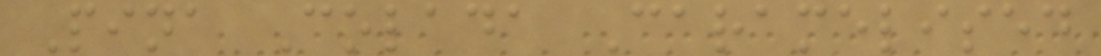Pina Colada Caramelised
